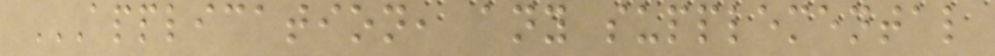APPLICATION, ANY SUPPLEMENTAL
